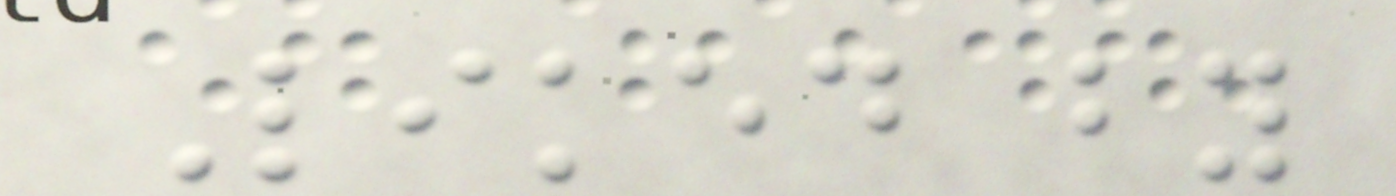Liked by
